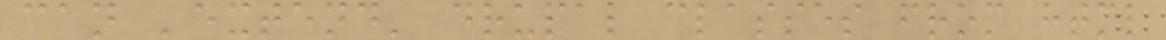can 'extend' drupal classes from html
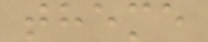theme
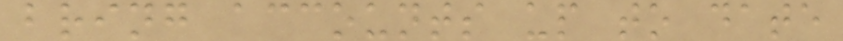bring accounts up to date
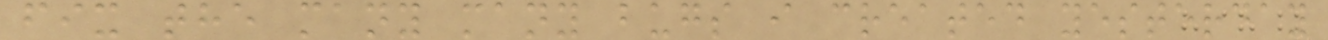fix the many many bugs i created yesterday
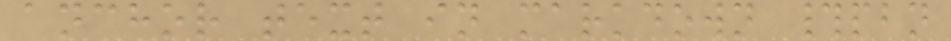anchor text in markdown #pbn
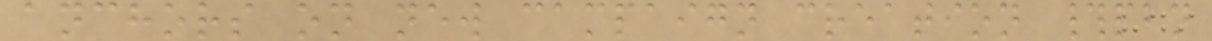anchors on new campaign creation #pbn
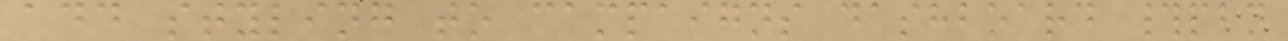add styling to campaigns dashboard #pbn
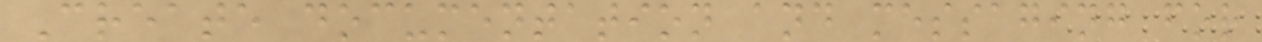Create documentation and messaging for
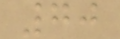70
